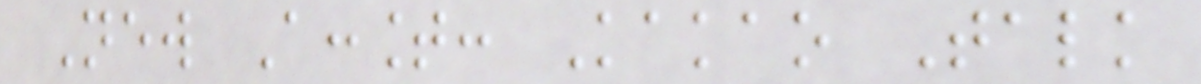New Account: Kakao Talk
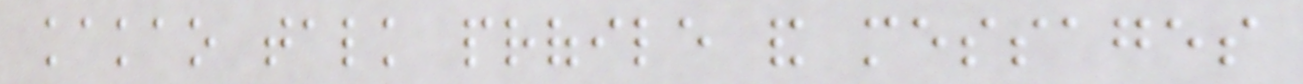kakao talk profile and messages
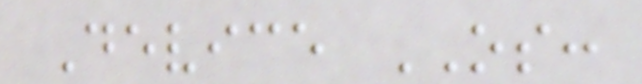Device OS:
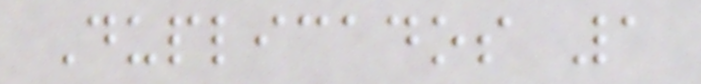Duplicados 1
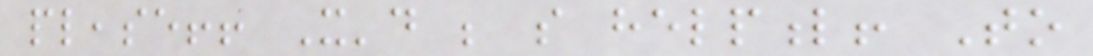please!! It'd be so helpful! To
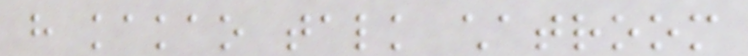have kakao talk chatroom
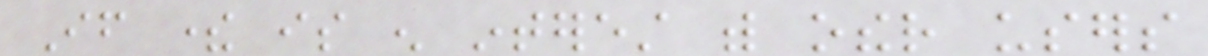If there is enough interest with other users
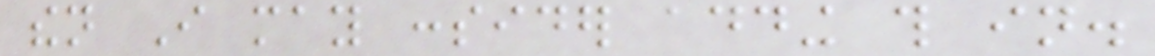then I may consider adding this in.
